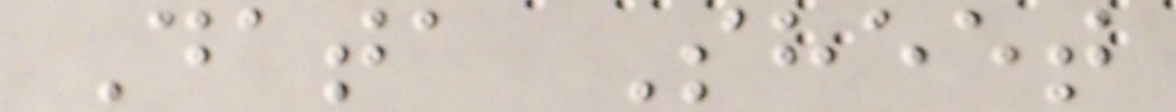Data Sheet
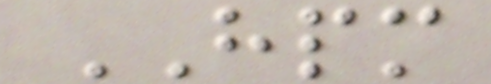HPM
